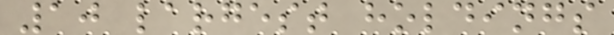10 largest holdings
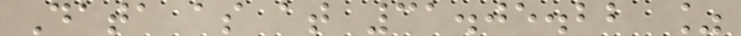Data as at 31.05.22 %
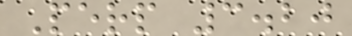Perp 3.20
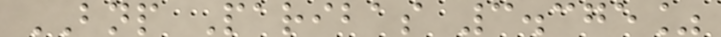BNP Paribas 3.375%
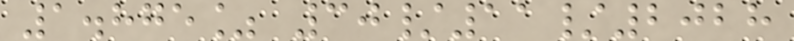1.875% 30/11/2028
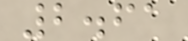2.61
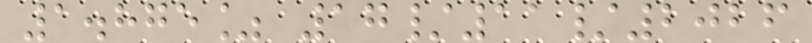1.875% 17/11/2026
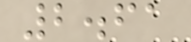2.61
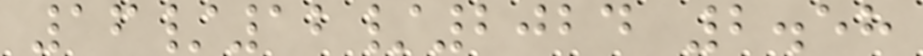16/12/2024 2.58
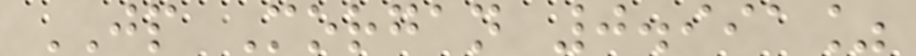JP Morgan 0.991%
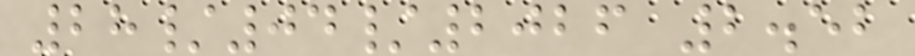28/04/2026 2.52
